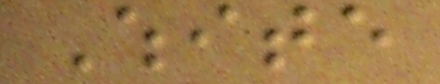White
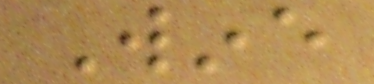Wine
